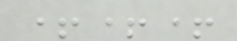+++
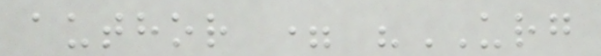author = "URG
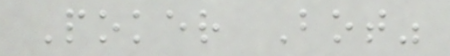Poker Bot"
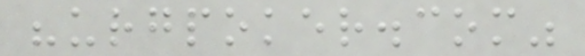"urgpoker.com"
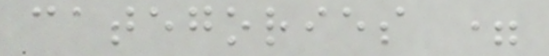categories =
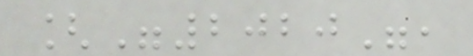["2020",
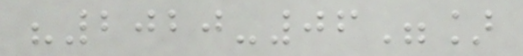"2020-06"]
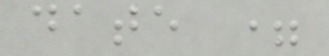date =
